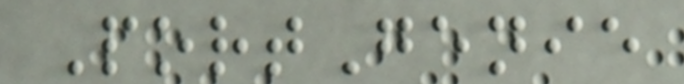PortGenie
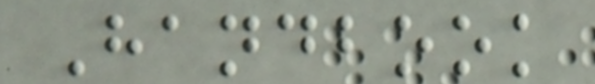Handbook
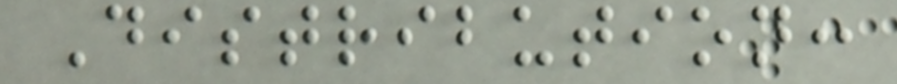Distribution:
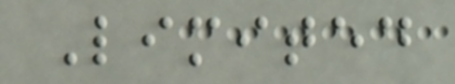Limited
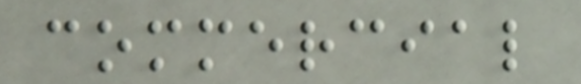commercial
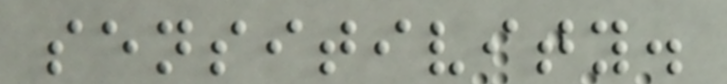sensitivity.
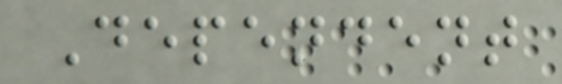Dependent
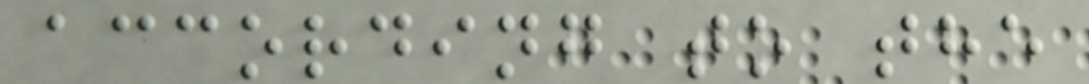according to the
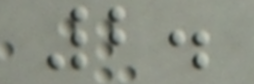2.
